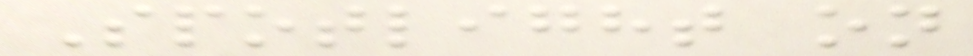Spotlight on
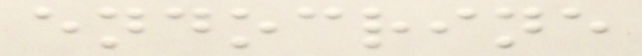endocrine
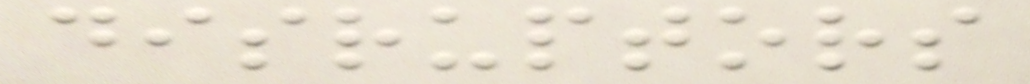disruptors
